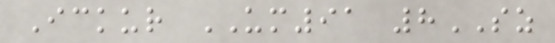Ickur UM91 8SZ
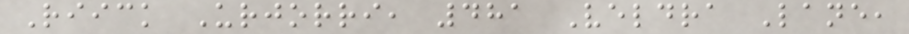Riick Urjorri, 481 Veldra Lane,
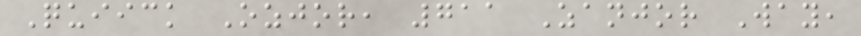Quiick Ozjor, 711 Zanjor Way,
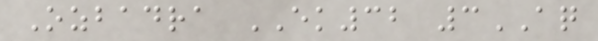Ozbadra EK32 3AQ
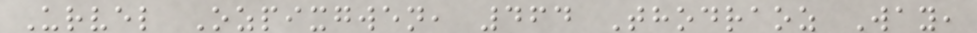Urvel Ozpixgwen, 464 Thodraoz Way,
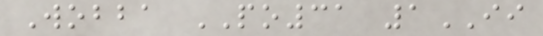Wobba PO31 1II
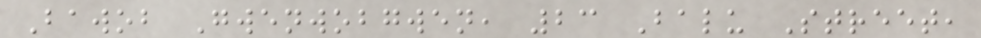Bawob Gwenwobgwen, 23 Balu Street,
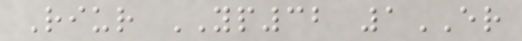Riur YP32 1ER
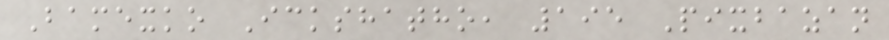Bamexko Ickshatho, 195 Pixbazan
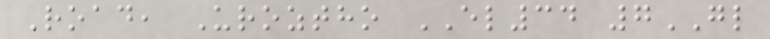Road, Uroztho EL34 7GL
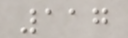117
